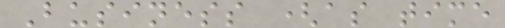Business (as time
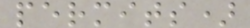permits)
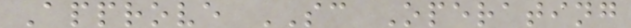Approve SC Operating
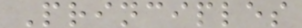Principles
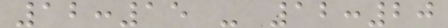12:15 - 12:20
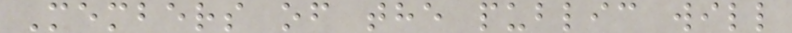Members of the public will
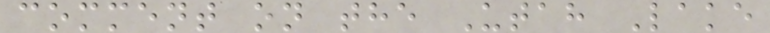comment on the Utah Lake
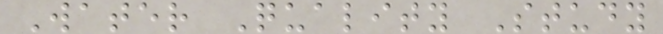Water Quality Study
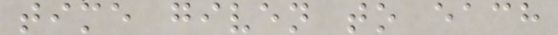time given to each
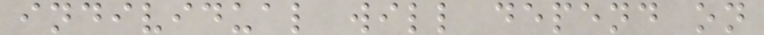individual will depend on
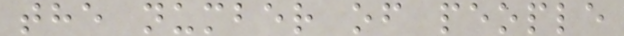the number of people
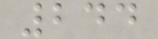244
